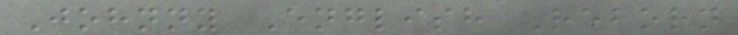Johnny English Reborn
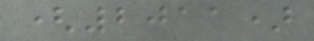(2011)
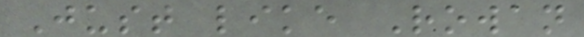Just like Rowan
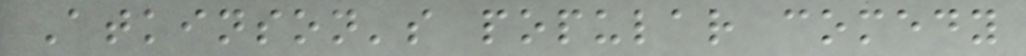Atkinson's popular comedy
